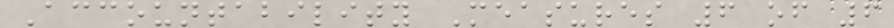Accountability Measures 6 of 6
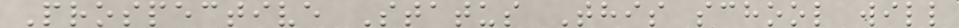Prospective Status This school will
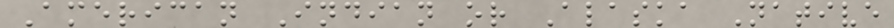American Indian or Alaska Native
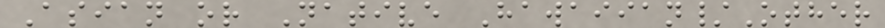Asian or Native Hawaiian/Other
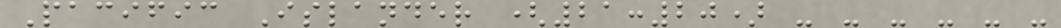Pacific Islander (21:20) - - - - - -
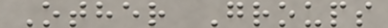Other Groups
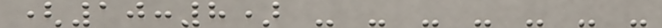(10:8) - - - - - - -
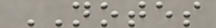NOTES
